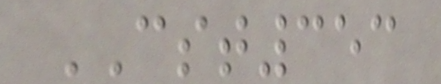CST353
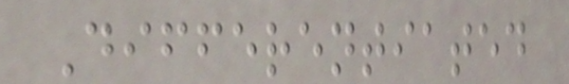Differentiated
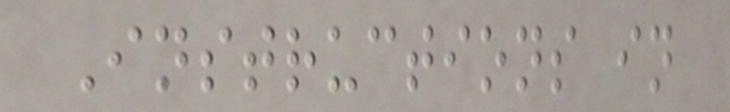Instructions in
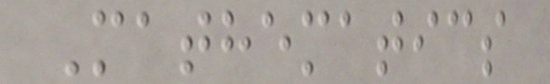Mathematics
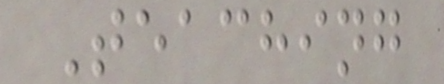Teaching
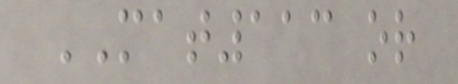MAT113 or
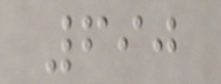690
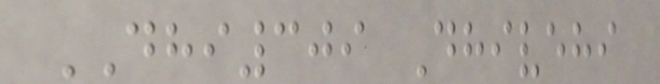DHI309 Dhivehi
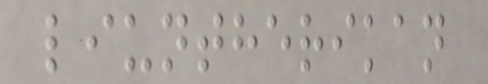liuntherikan
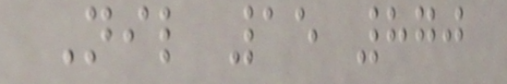Nil 15 870
